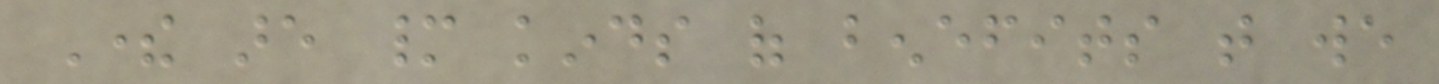There are many kinds of benefits that we
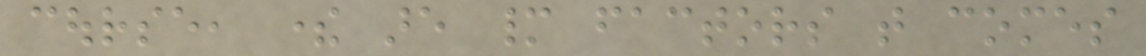course, there are many factors that comes
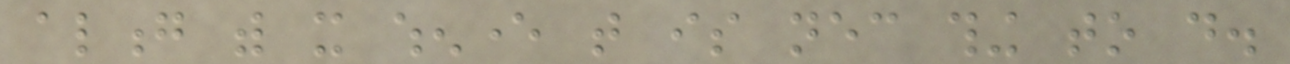along with it whenever that is necessary thing to do.
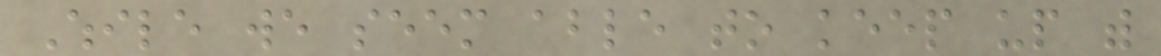While we seem able to keep up with
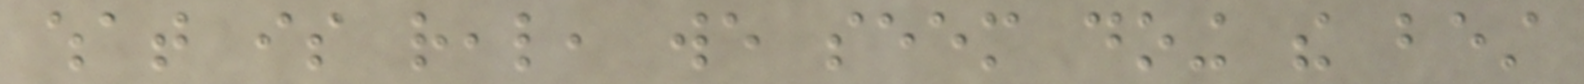what is real, we seem doing the best
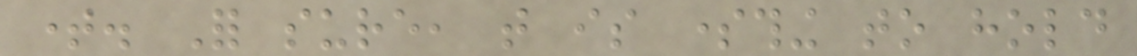time. For sure, that is something to hold
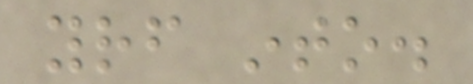yourself into.
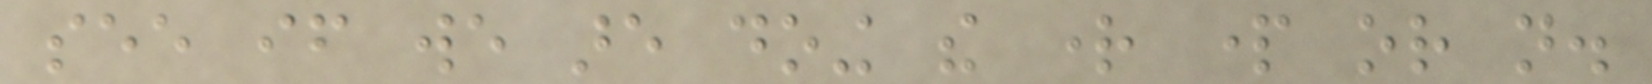see if we are doing the right part or not.
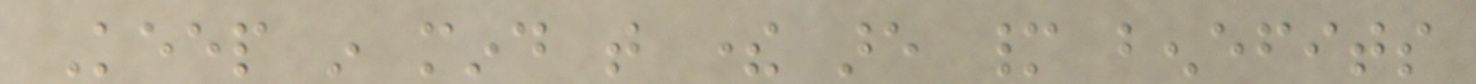Keep in mind that there are many benefits
